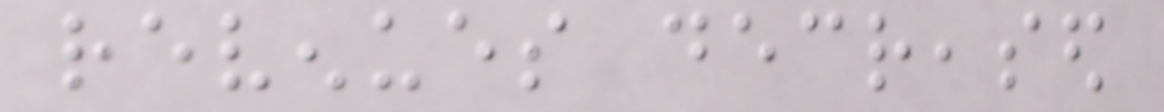revenues decreased
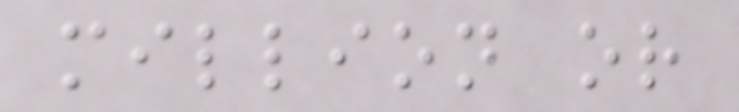million or
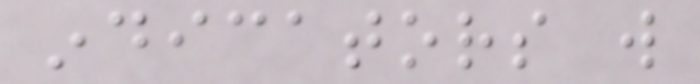indicators will
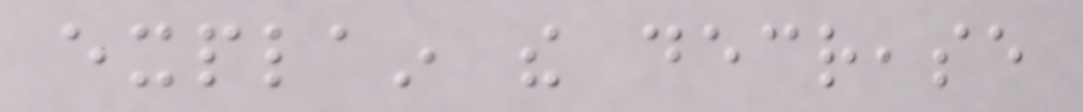explain the decrease
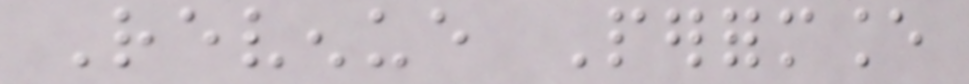Revenue Performance
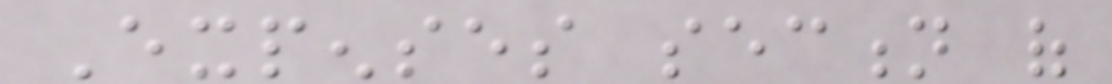Expenses section of
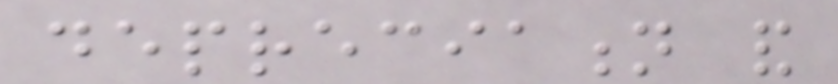depreciation and
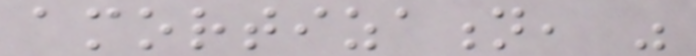amortization, was
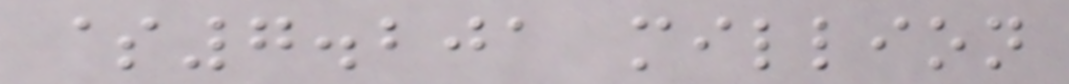$7.201 million
